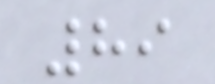89
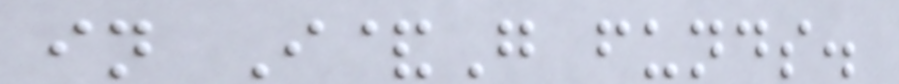in I&G funds.
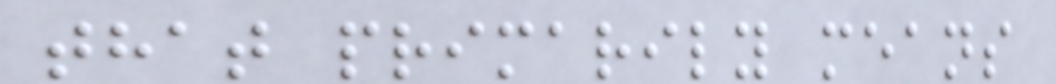that primarily means
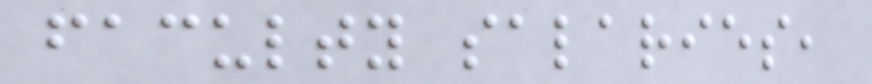faculty salaries,
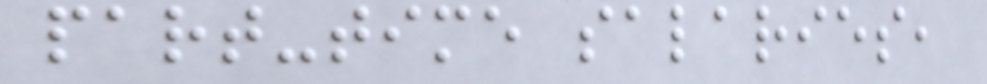part-time salaries,
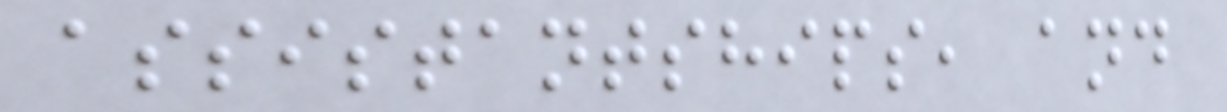assistantships, and
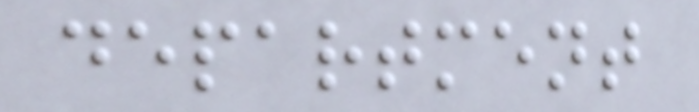department
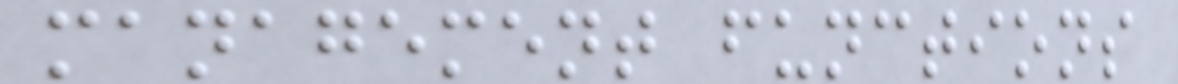management functions
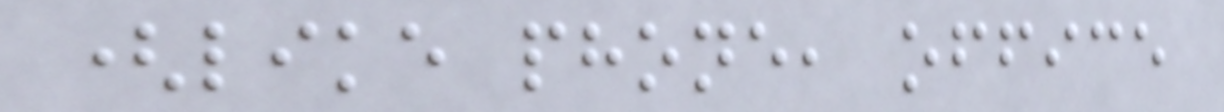(like phone, office
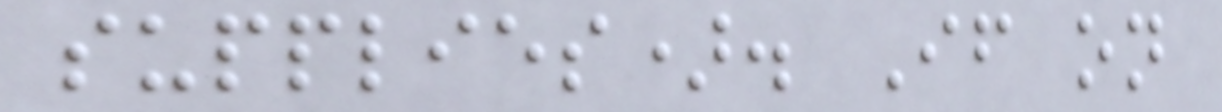supplies). If on
